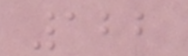122
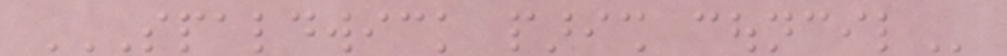SPALDWICK PARISH COUNCIL
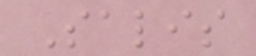Salis
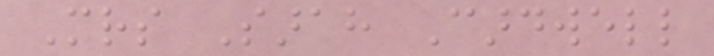Mrs Sarah Cardwell
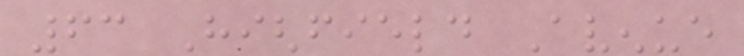63 Highfield Avenue
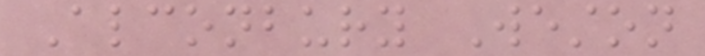Alconbury Weston
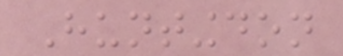Huntingdon
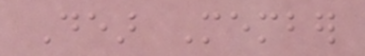Dear Member
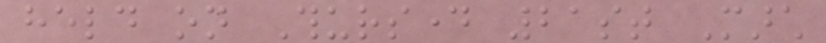held on Thursday 21st March
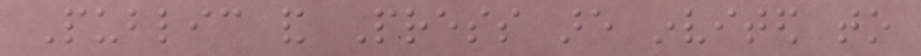Public and Press are invited to
